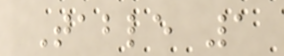Table 1
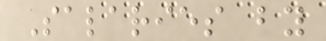Salaries by
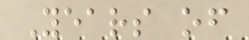Years of
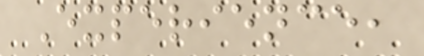Experience,
